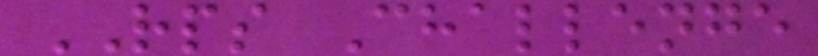RPS Challenge
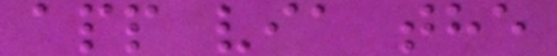app via the
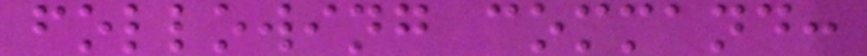following command:
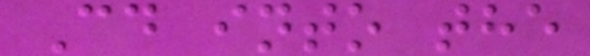Cd into the
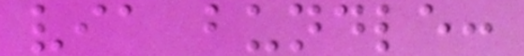via bundle:
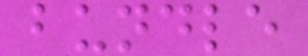bundle
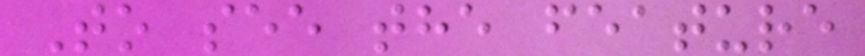To see the feature
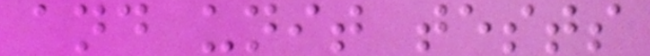and unit tests
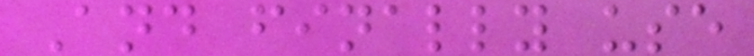And finally use
